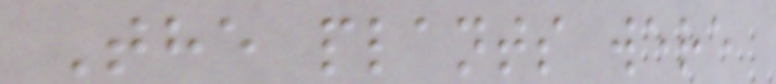The plants were
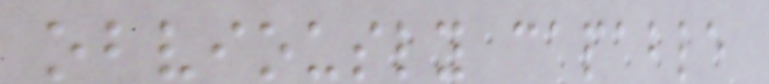obviously capable
